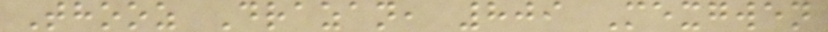Thooz Drazan, 809 Mexgwen
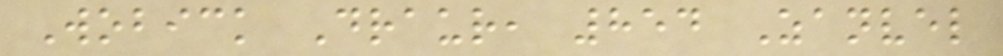Wobick Draur, 854 Zanvel
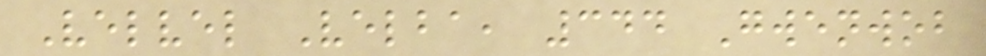Velvel Velba, 344 Gwenwob
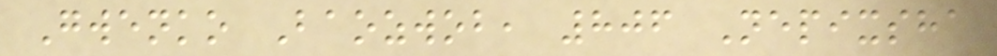Gwenko Baozwob, 806 Nepixsha
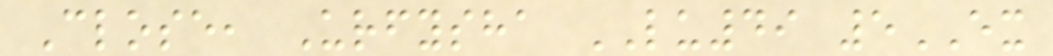Close, Urfysha LU49 5EX
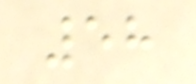58
